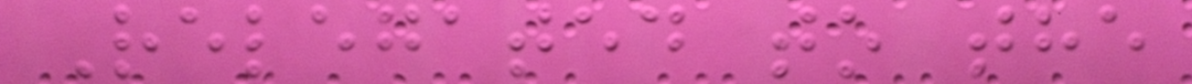Relegated to the
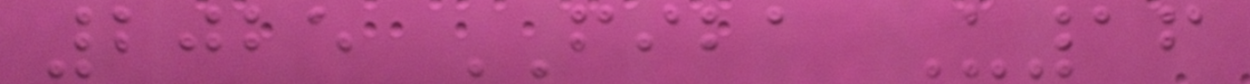2025 FIBA U16
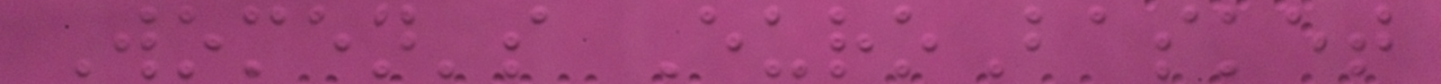Women's EuroBasket
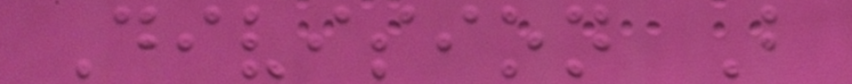Division B
